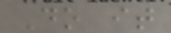Do it
